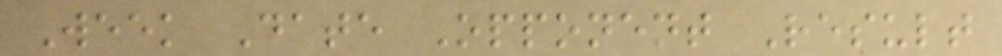Week Date Opponent Result
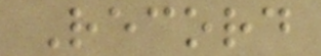Record
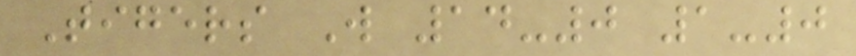Tigers W 14-0 1-0
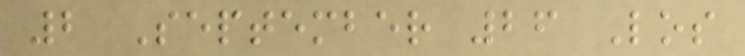2 September 26 Los
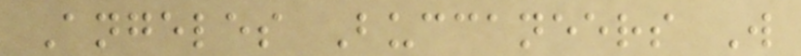Angeles Buccaneers W
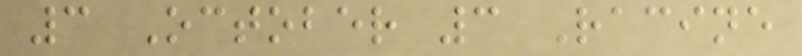3 October 3 Racine
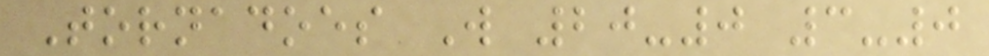Tornadoes W 20-0 3-0
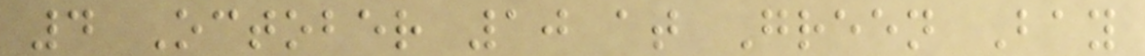4 October 10 at Green Bay
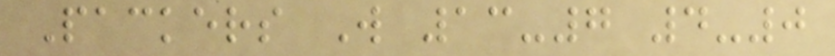Packers W 13-7 4-0
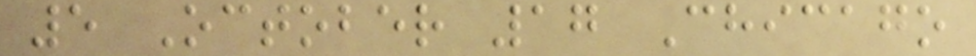5 October 17 Chicago
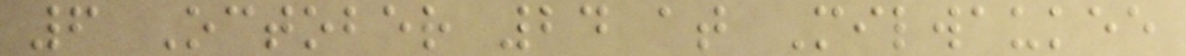6 October 24 at Milwaukee
